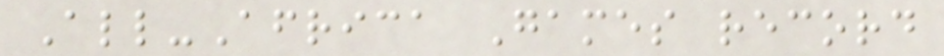All-Africa Games record
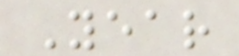Year
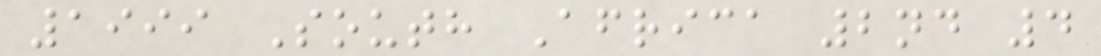1999 South Africa 2nd 4
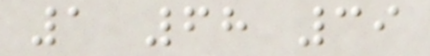1 68 39
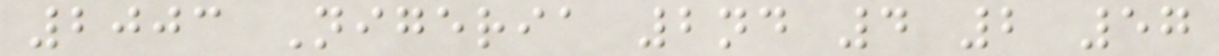2003 Nigeria 2nd 4 2 57
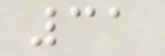31
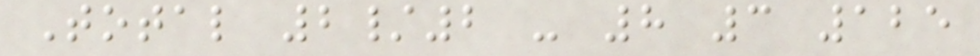Total 2/2 - 8 3 125
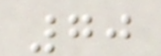70
